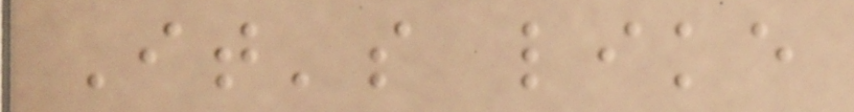It's like
